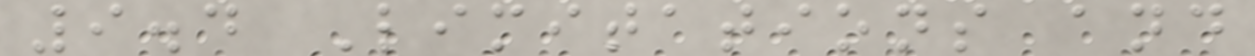9.4 Limitations and
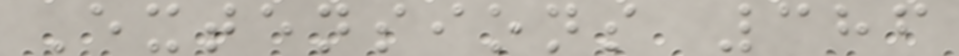Extensions 386
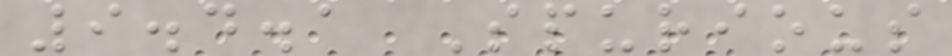9.4.1 Spurious
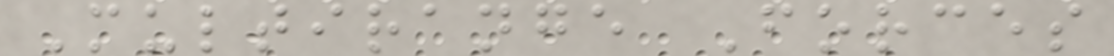Multirange Forces
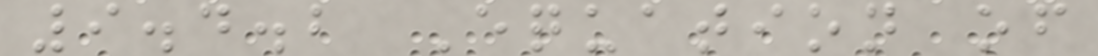9.4.2 Equation of
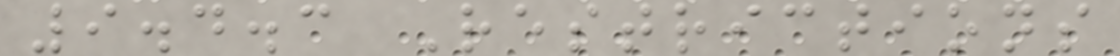9.4.3 Restrictions
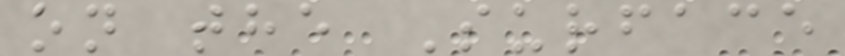on the Surface
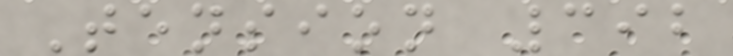Tension 392
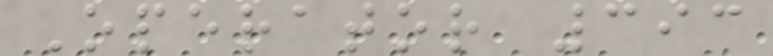Operator 393
